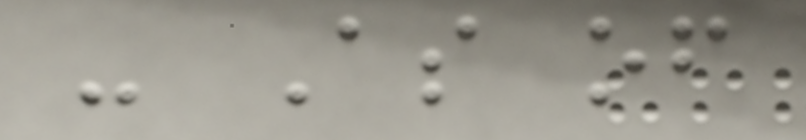- As of
